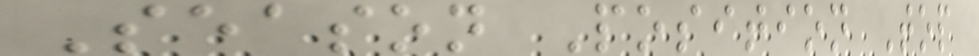Season Position Top
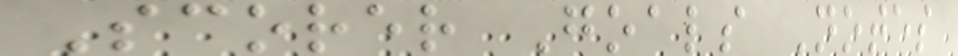Scorer Goals Notes
